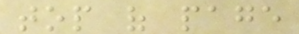top of page
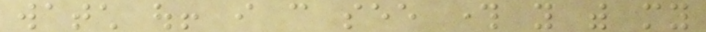watch out! i can see through you with my
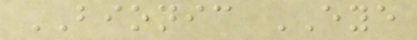BIONIC EYE
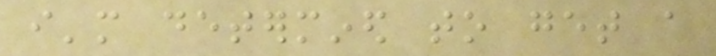i'm determined to get a
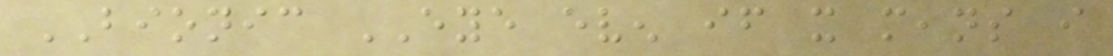BIONIC EYE even if it means i
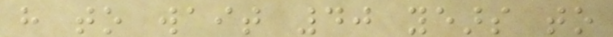have to wait 40 years to
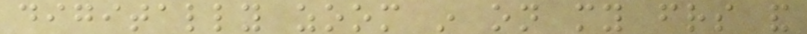digitally zoom in on my friends and
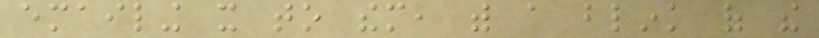emailing it to them, with a blink of the
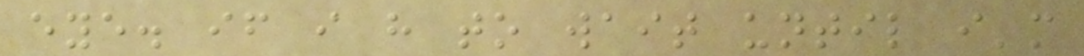eye. if i have to wait until i'm
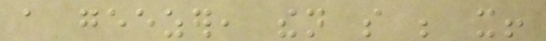a geezer, then so be it!
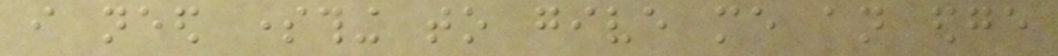i need something to give me an edge
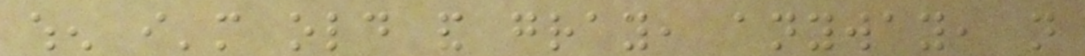when i'm old and gray, anyway, not
